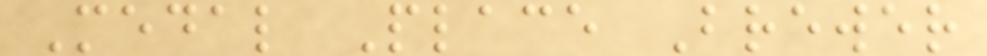Medal Place Brewer
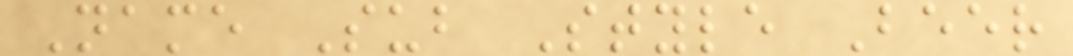Name Sub Style Beer
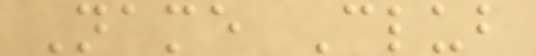Name Club
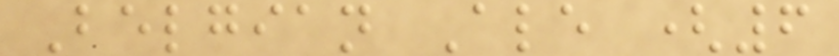Belgian Ale (6
